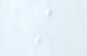A
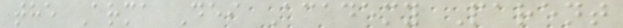the Arma Dei Academy Parent
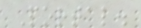Portal.
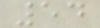54
